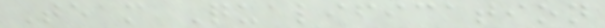Team Qualification
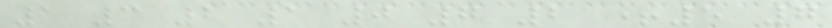1 3 2 1 0 7 2 +5 7
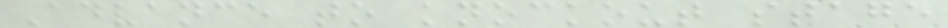Advance to knockout stage
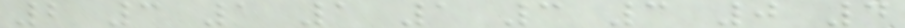2 3 1 1 1 3 3 0 4
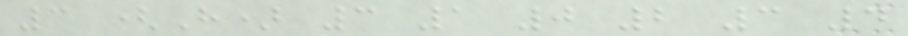3 (H) 3 1 0 2 3 4
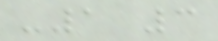-1 3
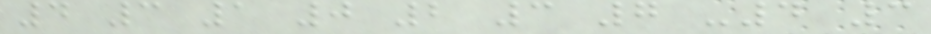4 3 1 0 2 3 7 -4 3
